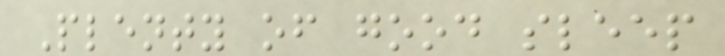Plenty of good sleep
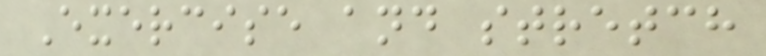Exercise and stretch
